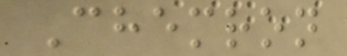Chemron
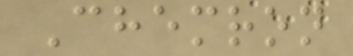Chemron
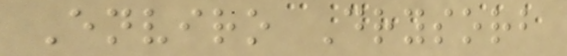Enviro Drysorb
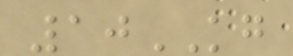10KG
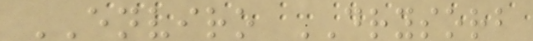ENVIRO DRYSORB
